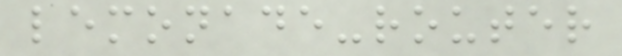lemonade-router
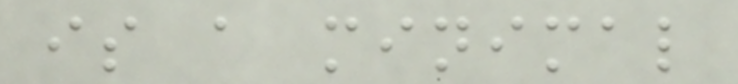is a minimal
